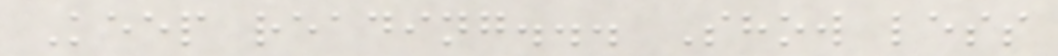Keep reading... Show less
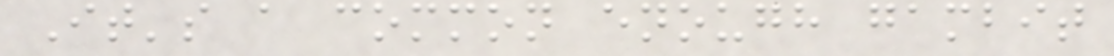It's a common enough gambit
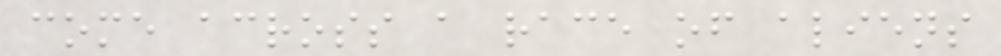come across a race of aliens
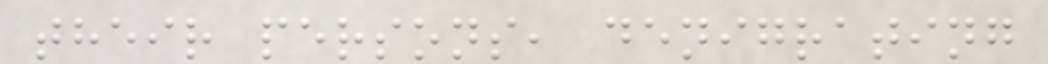their persons, denigrating
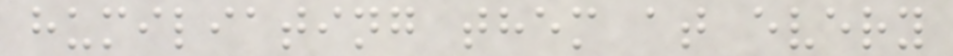humiliating them at every
